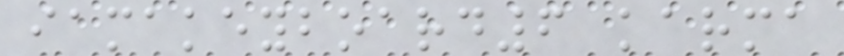iamakeyboard6 karma
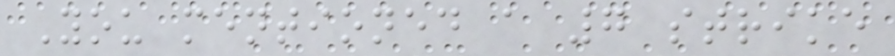You mentioned a 7 strike
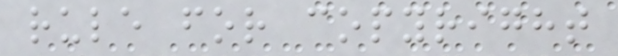rule for copyright
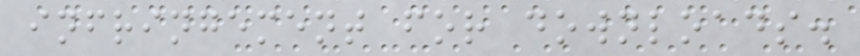infringement for downloads.
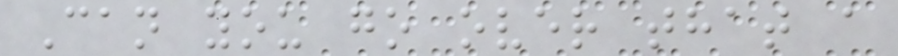Can you go over that a
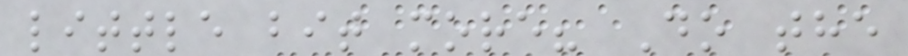little bit more? Do the
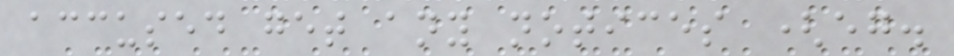accused get any notices (eg.
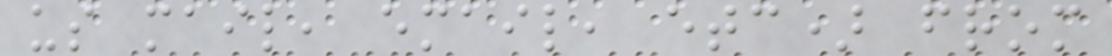us mail, email, etc) from
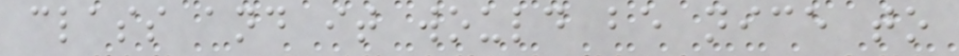class and it would be nice to
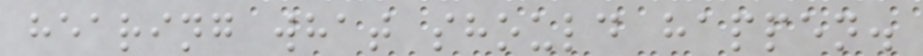hearing what should happen.
